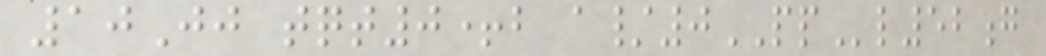10Jj tqt0+b a/0PPl52g
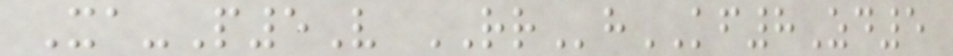Xa-P5V RRhKF8Zd5
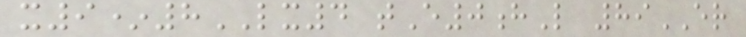x9*8LX4 tE0hL 89ER
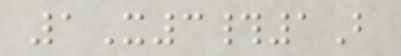1X3#1B
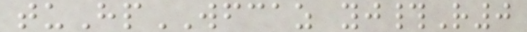tuHpWFCAZ yj#R0
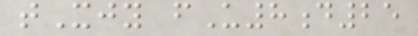tXjy fU8d25
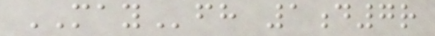MAYfh 1d7r
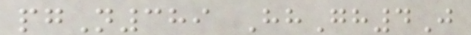pgN389 HhGh4J
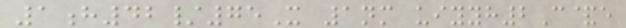1h42/75X 1nm uiyyh2C&e
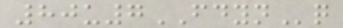80u7FDYNq
